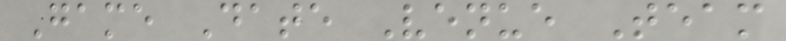Game Date Venue Team
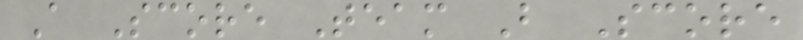A Score Team B Score
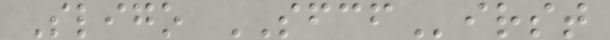Sligo SFCFirst
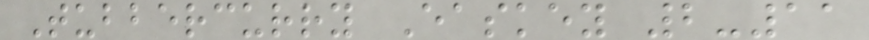Tubbercurry Easkey 2-11
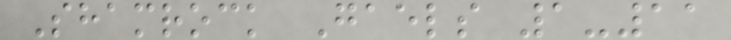Shamrock Gaels 1-11
